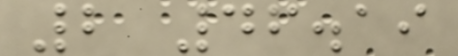2 46.19
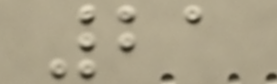21
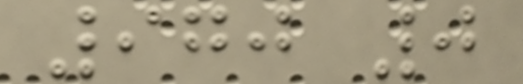970 0
